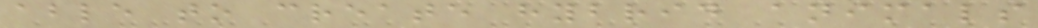able to create hybrid animals
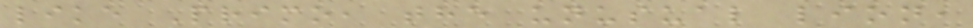like Primo, the unusual lion,
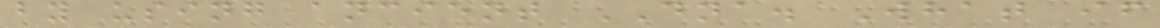by using ancient DNA. What if
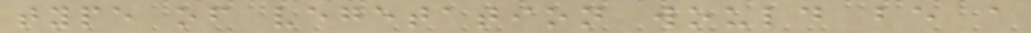type of vegetation would be a
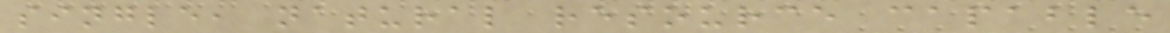single, natural resource capable
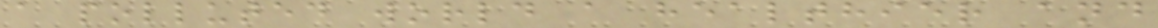a polluted world a healthier and
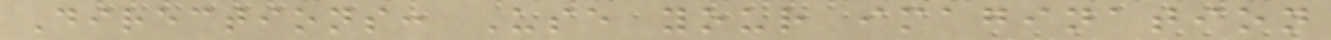Directions: Use your imagination
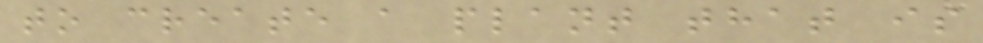to create a plant that is
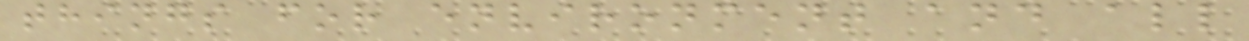things for environment and all
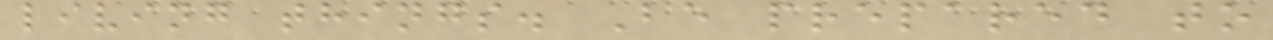living things. Be prepared to
